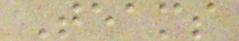Teams
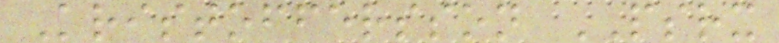Kristoffersson PSRX
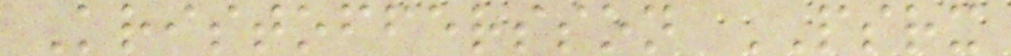Kristoffersson PSRX
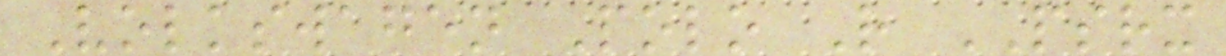Volkswagen Polo R PSRX
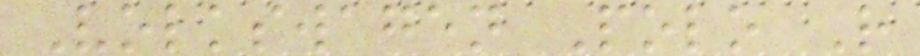Volkswagen Polo R
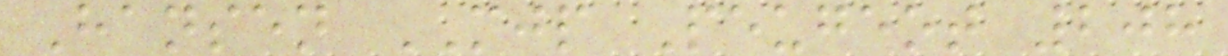Hansen MJP Peugeot 208
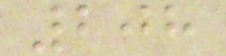208
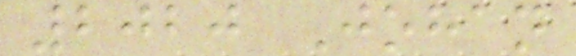2020 Johan
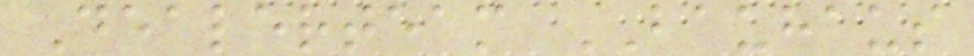Dealerteam BAUHAUS
